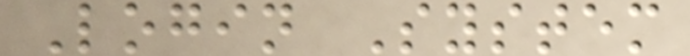Login System
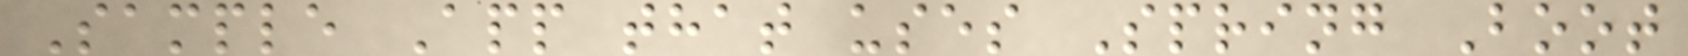Sample App that uses Spring Boot
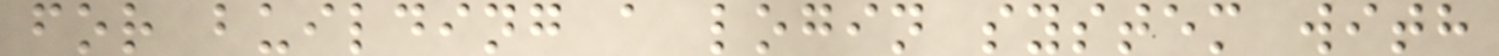for building a login system with
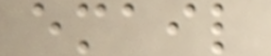email
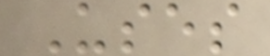Uses
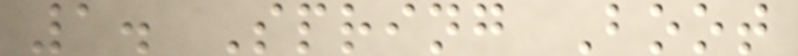1. Spring Boot
